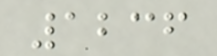1236
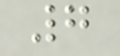7
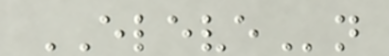ELEVEn
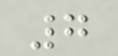7
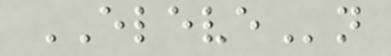ELEVEn
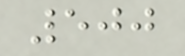500
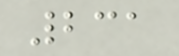231
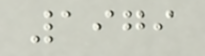1979
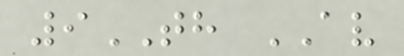9TH AV
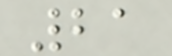21
